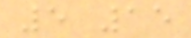5 15
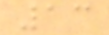13
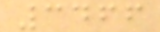3466
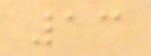13
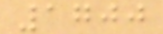1700
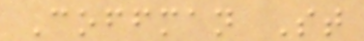Coffman St
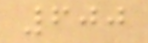600
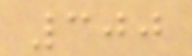300
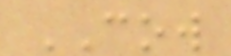COW
